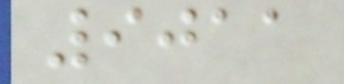9011
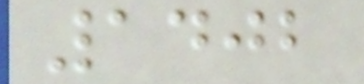1402
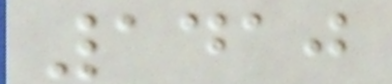1410
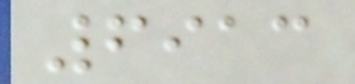6913
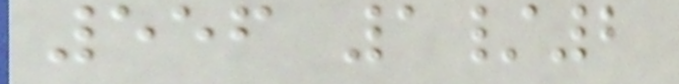556 1/2
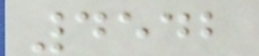4542
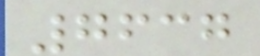7637
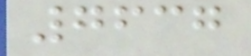7637
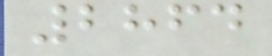2864
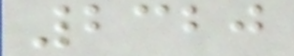2320
